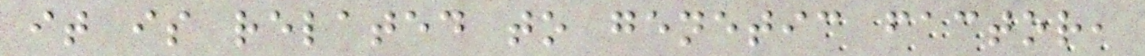it is related to genetic factor,
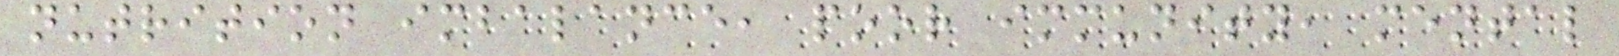nutrition imbalance, poor immunity, mental
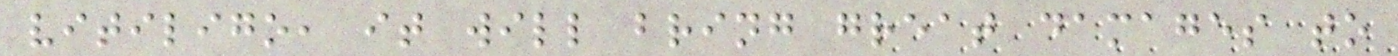vitiligo, it will bring great damages to
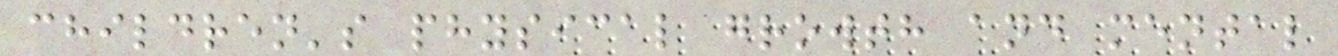children's physical growth and mental
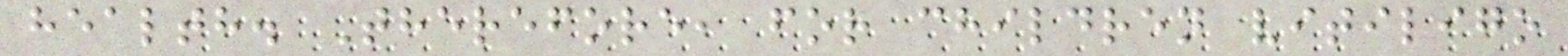health. Therefore, for children vitiligo
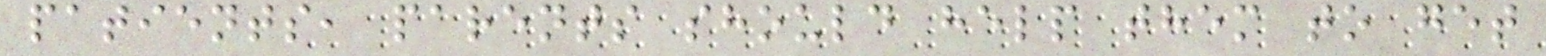patients, parents should help them to get
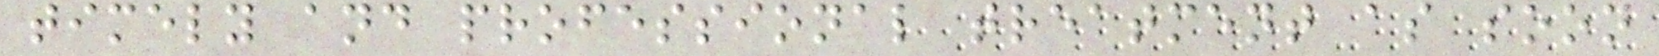timely and professional treatment as soon
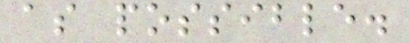as possible.
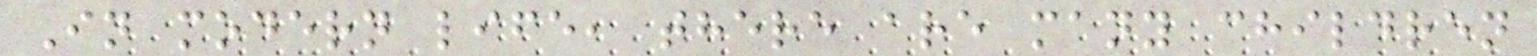In modern life, there are many children
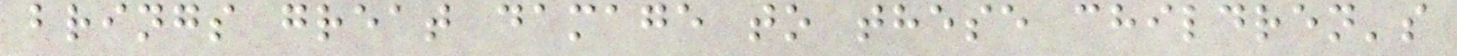brings great damage to these children's
